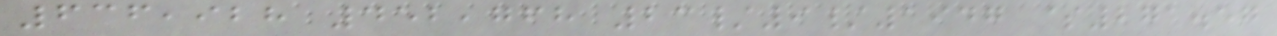636,928 452,768 23/9/1947 $271.57
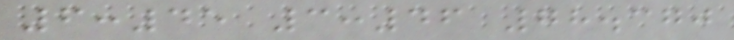6:45 3:46 78.370
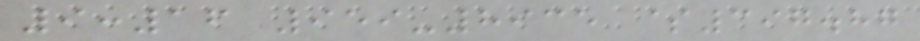9:16 959-8935 $397.87
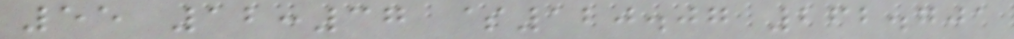55 12:37 $120.07 262.701
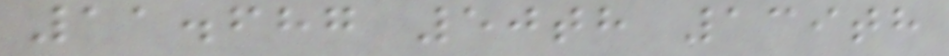11.687 50th 139th
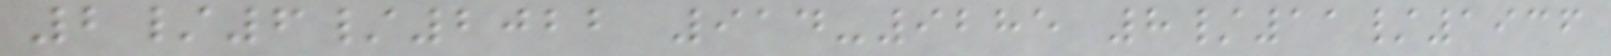2/6/2022 914-9285 8/11/1936
